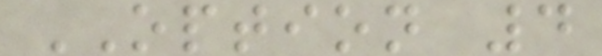OPTION 4
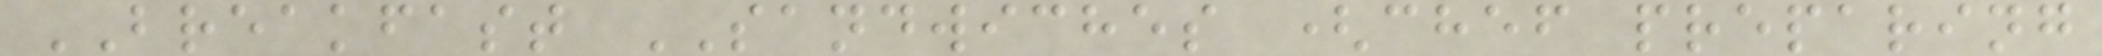BREAKFAST SANDWICHES (chef preparing
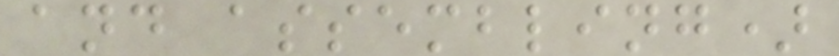and assembling)
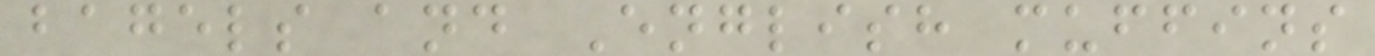bagels and English muffins
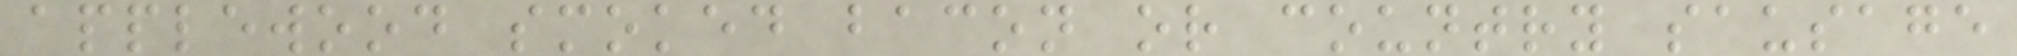applewood smoked bacon or country sausage
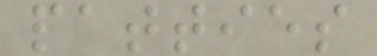patties
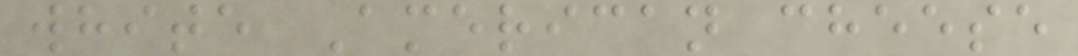white American cheese
